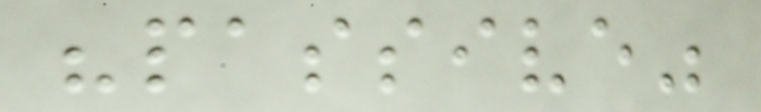"passive"
